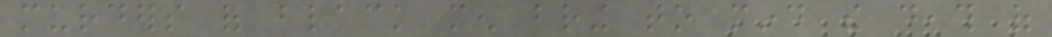murders of black men bring to mind the death of
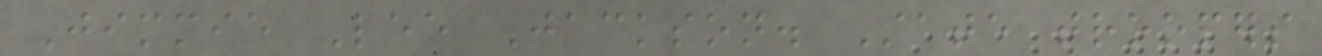Jimmie Lee Jackson. State troopers
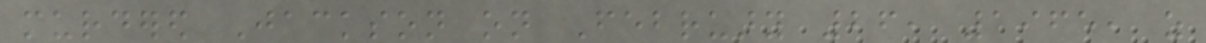murdered Jackson on February 26, 1965, as
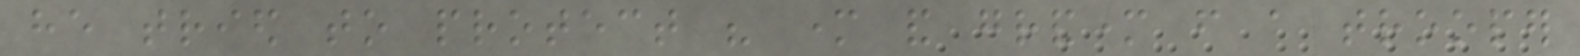he tried to protect his mother and grandmother from a trooper
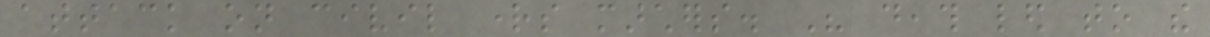attack on civil rights marchers. His death led to the
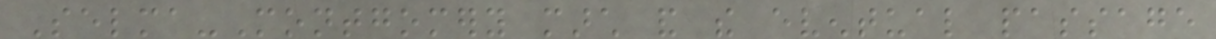Selma-Montgomery march and the eventual passage
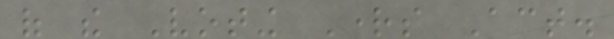of the Voting Rights Act.
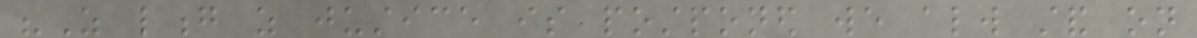"As long as justice is postponed we always stand on
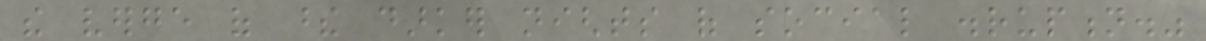the verge of these darker nights of social disruption."
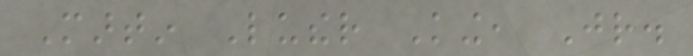Martin Luther King, Jr.
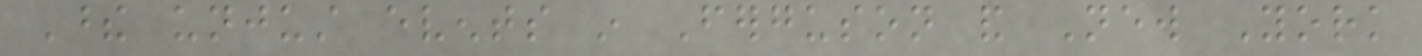These unjust events in Ferguson and New York
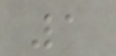1
